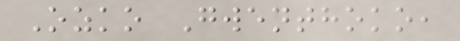Ozko Gwenthoko,
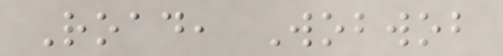Road, Wobwob
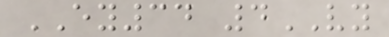EY34 4VY
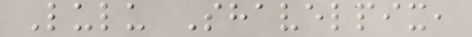Lulu Shavelpix,
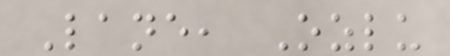Lane, Ozlu
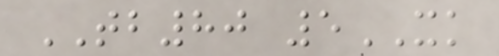TB80 5XK
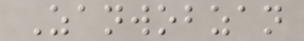Zanwobzan
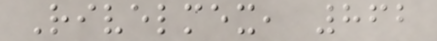Rivelmex, 862
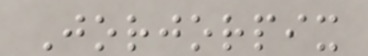Jorjorpix
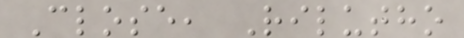Close, Rilutho
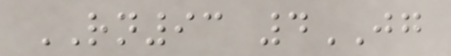RN93 4JG
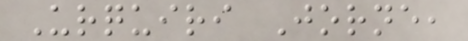Urquiri Jorne,
